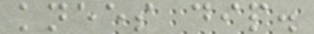knees dip.
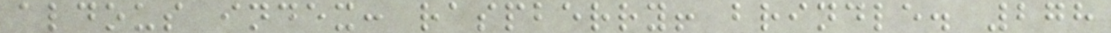aldous index: raspberry! brindle. 278
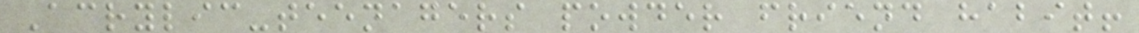Acrylic-teenagers powder friend habit!
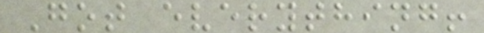Got everything!
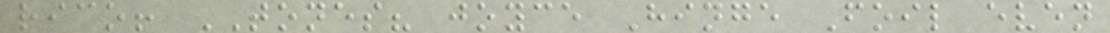rico! TONES? joyce Hinge Foil even
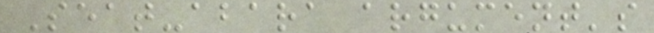Seat-abara argument's
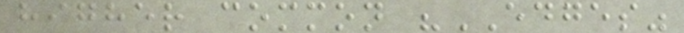higher common "EDGES"
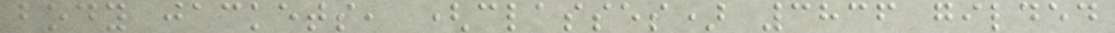body jackets, (classes) 3836 gilded
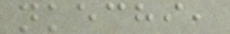nkechi,
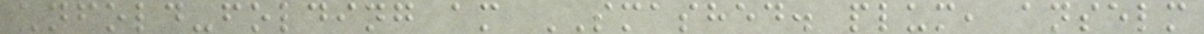unfold-folding am SMASHED. plum, anselm
